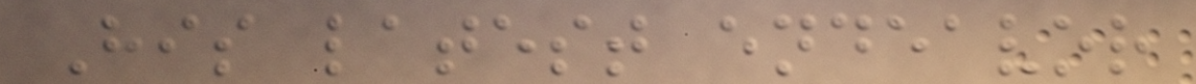His latest endeavor
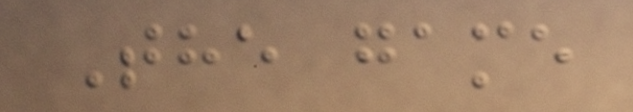The game
